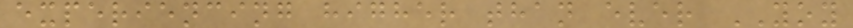experiencing higher than ever YOY
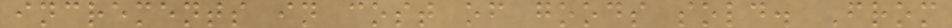increments in cost of goods sold. From
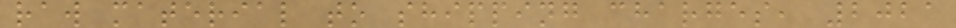raw material to shipping charges, 2021
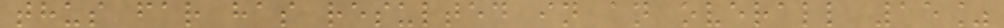thus far has resulted in an overall 15%
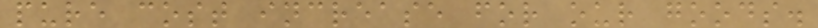pure cost increase for our goods.
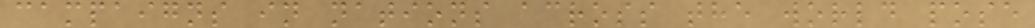campaigns in nations across the world pose
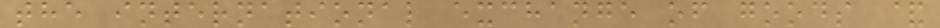the international exchange of goods &
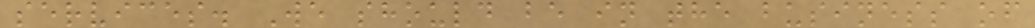services. We should be in the business of
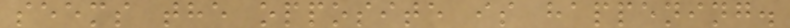seems the opposite is happening.
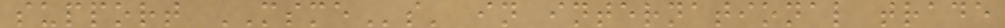support MSMEs' in international trade
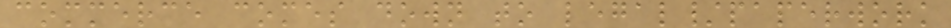commerce comes down to legal/paperwork
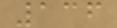136
